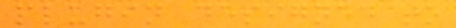plugin designed to
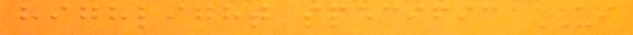highlight specific UI
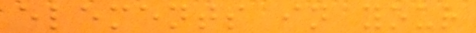elements in your
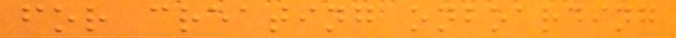for creating onboarding
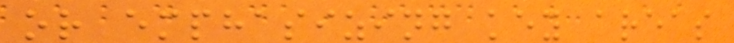or emphasizing key areas
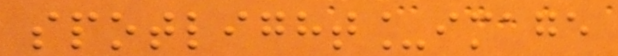spotlight_image
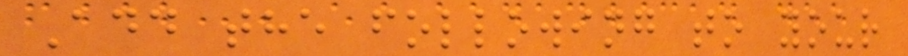Add the following to your
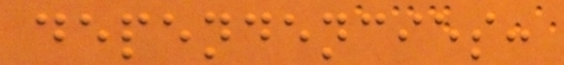dependencies:
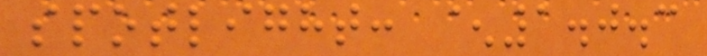spotlight: ^1.0.3
